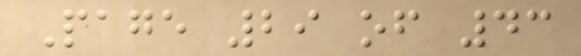Page 29 of 43
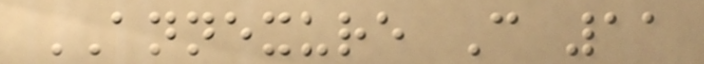ANNEXURE C 11
